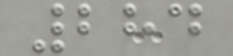284
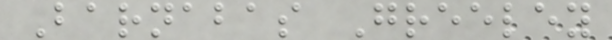Barnabas Greeley
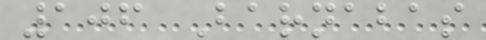106 Barnabas
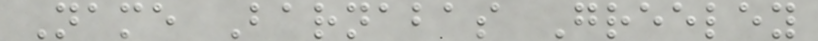Name Barnabas Greeley
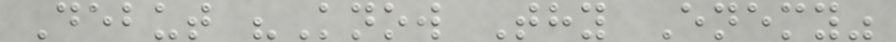Debut "Know Thy Enemy"
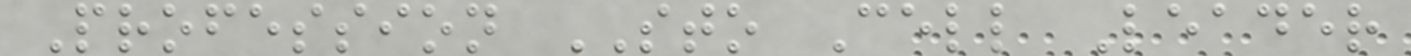Profession STO Cell Leader
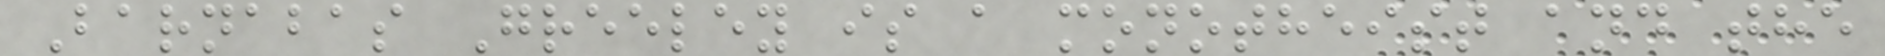Barnabas Greeley is a monotheist and the
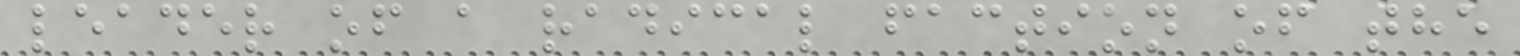leader of a radical faction of the
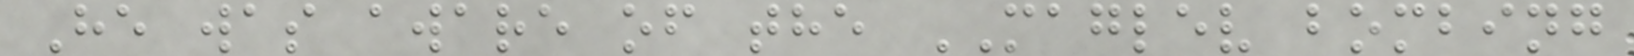He was aware of the MAGLEV bombing
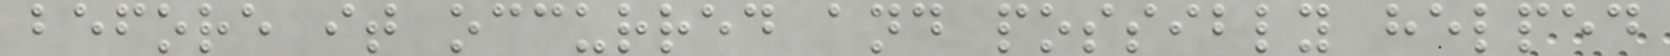before it occurred and possibly helped
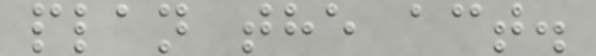plan the act.
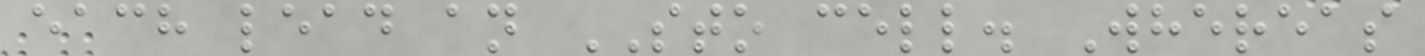each lead an STO cell. Whereas
